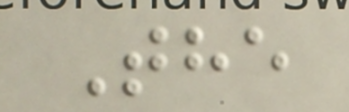The
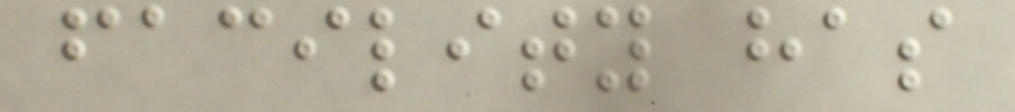facility has
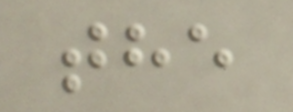the
